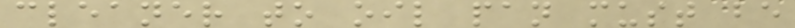cleaner to oil pan must be
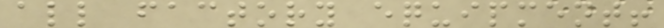all factory equipment!
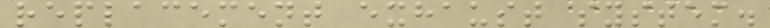replacement exhaust system.
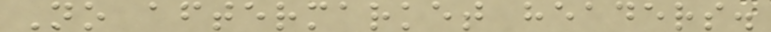No aftermarket headers.
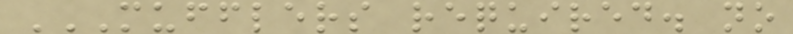MUFFLERS REQUIRED. NO
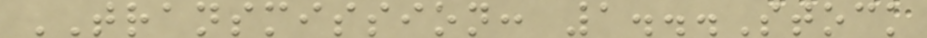TRANSMISSION: 1...Stock
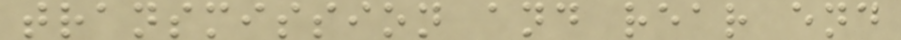transmission and rear end
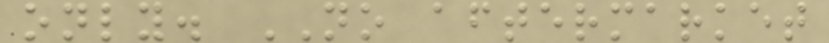only. NO aftermarket
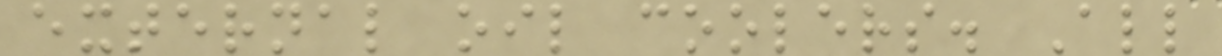external oil coolers. All
